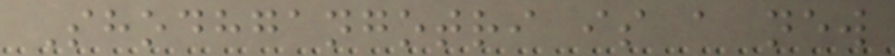Shodhgangotri is a new
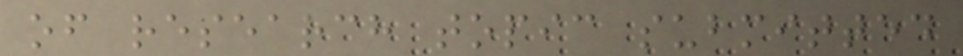of research topic submitted
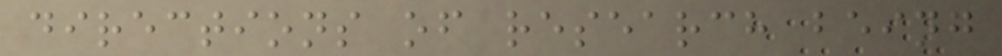directions of research being
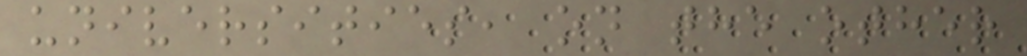universities, on the other
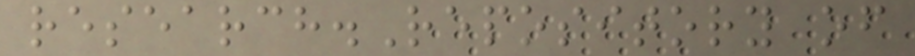research.Repository of
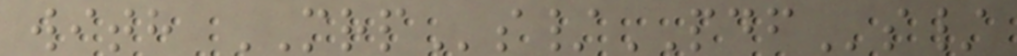with MRPs/PDFs/
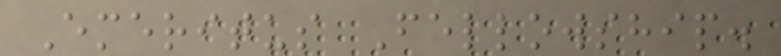Emeritus Fellowship.
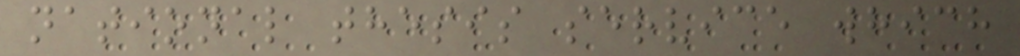national thesis service which
